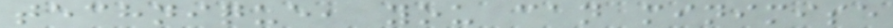technique, you can minimise
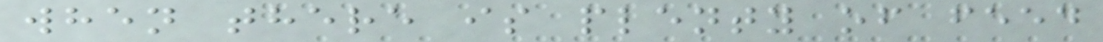when there is plenty of feed
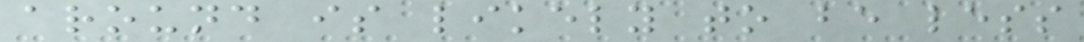around is likely to be less
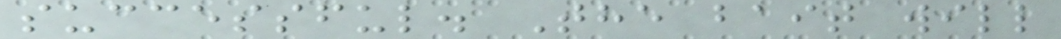successful. The bait will
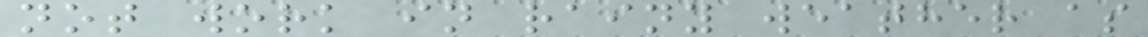not work in rainy weather as
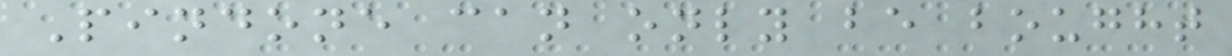Pindone can only be bought
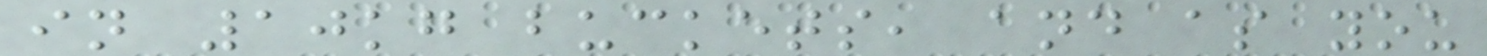in 10kg buckets, and as you
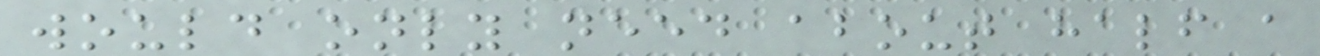would only need about half a
